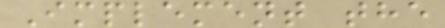Implement the
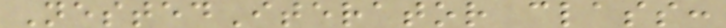NestedIterator class:
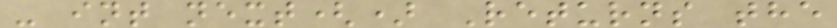- int next() Returns the
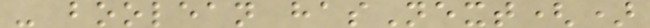- boolean hasNext()
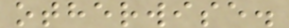otherwise.
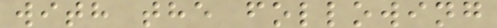with the following
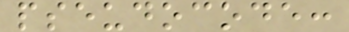pseudocode:
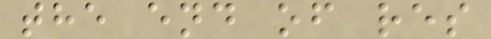the end of res
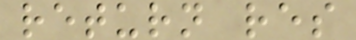return res
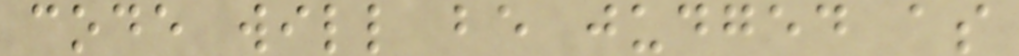code will be judged as
